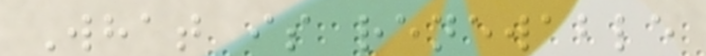What is renewable
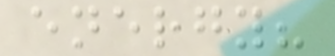energy?
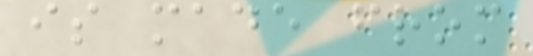is made from
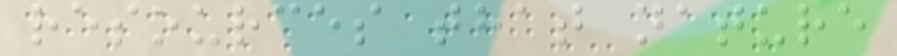resources that nature
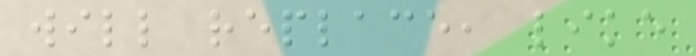will replace, like
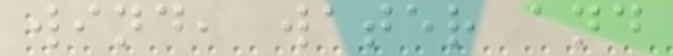wind, water and
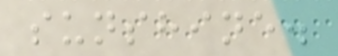sunshine.
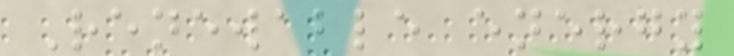Renewable energy
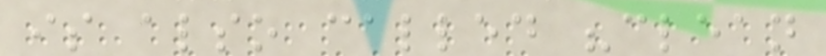is also called "clean
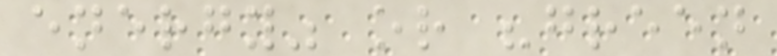energy" or "green
